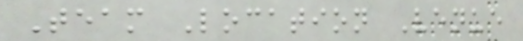Team Location Venue
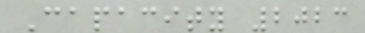Capacity 2023
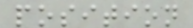position
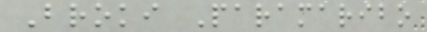Broki Paramaribo
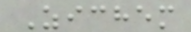Zichem
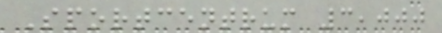Sportcentrum 3,000
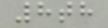8th
